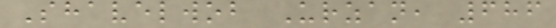Shavelwob Urzan, 686
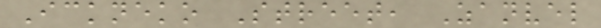Ickneko Street, Zanvel
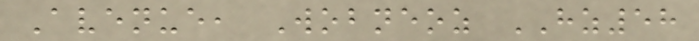Avenue, Wobneoz HZ58
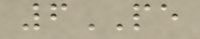6PE
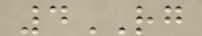4RG
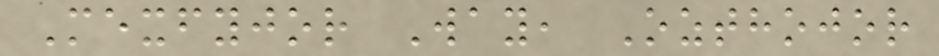Mexfyjor Way, Ozthojor
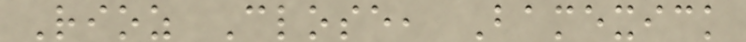Rioz Close, Bamexick
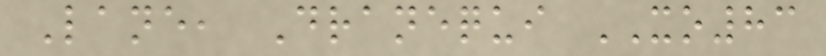Lane, Dranequi XO83
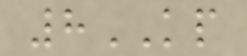8KP
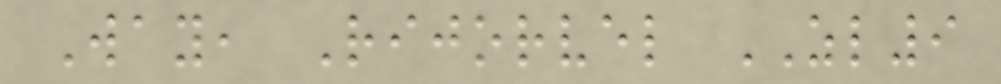Way, Rijorvel ZL9
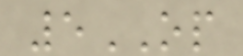5OP
